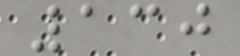130
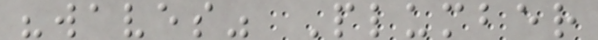"waves" Plumber
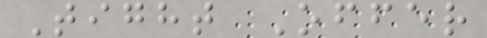Tight Offer
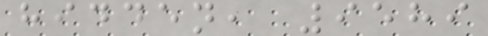hidden, 9589
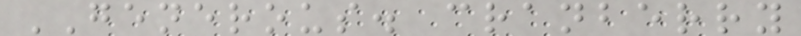GENEROUS. cranberry
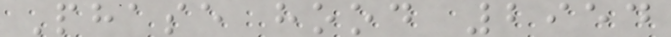Phase hood 2954
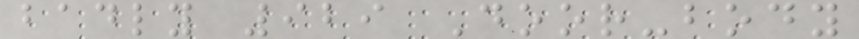badly 929 Door-body
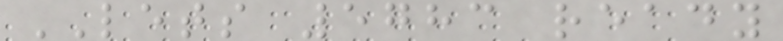LETS 5783 ready
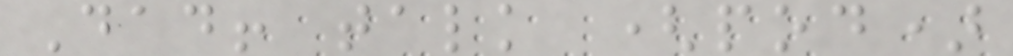Dad! talk (pod)
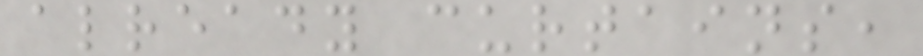already curtains,
